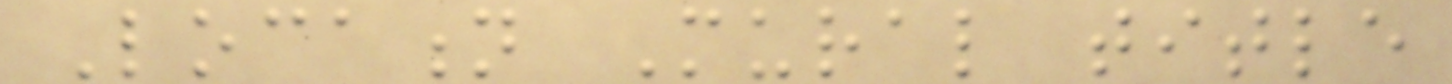Location Mural title
